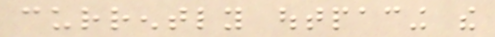currently outpacing the
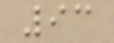93
